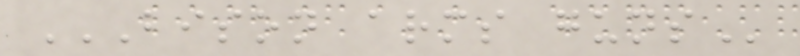BISON ARMS GUNS
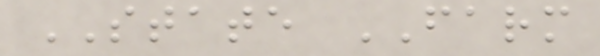STATE FARM
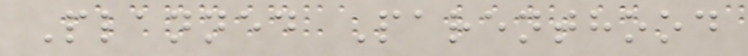Planned Parenthood
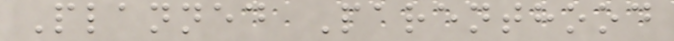Planned Parenthood
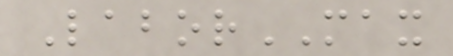LaborMAX
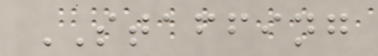STAFFING
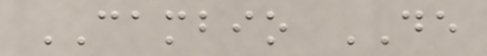CAMBIO DE
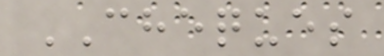CHEQUES
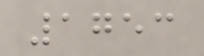1753
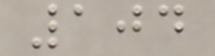104
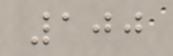100
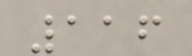116
